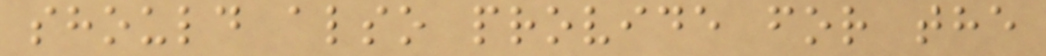should also provide for the
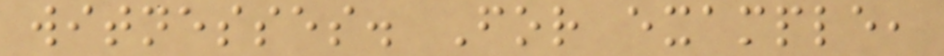witnesses. For example,
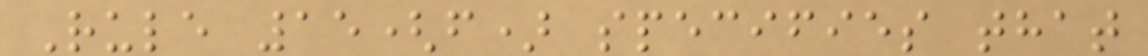Rule 15(f) specifies that
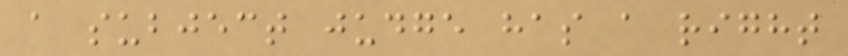a subject judge has a right
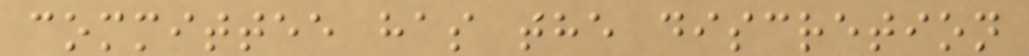committee has the discretion
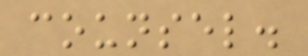counsel.
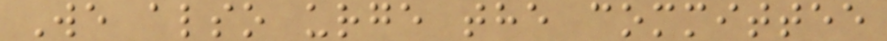We also urge the committee
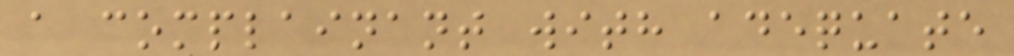a complainant with adequate
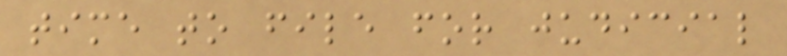time to file for judicial
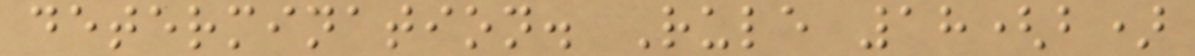determination. Rule 18(b)
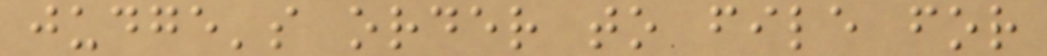judge's order to file for
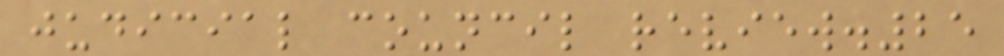judicial council review.25
